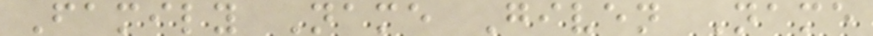Family Name Given Name
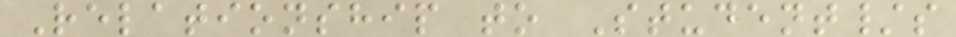Relationship to Student/s
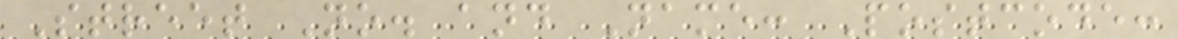Street No. and Name: Postcode:
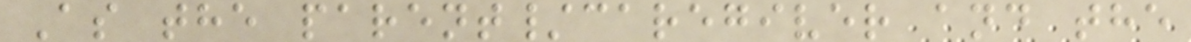As the parent/caregiver and the
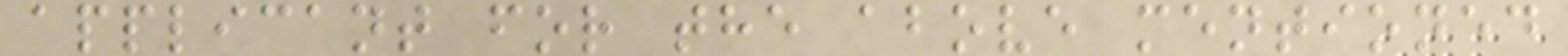applicant for the above mentioned
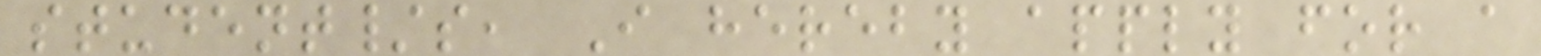student/s, I hereby apply for a
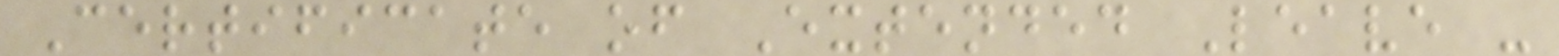Certificate of Extended Leave -
